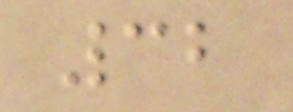32
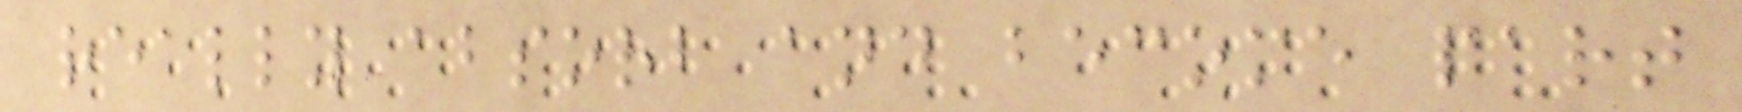really absorb and become part
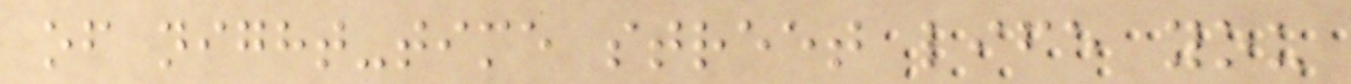of night-time street life you
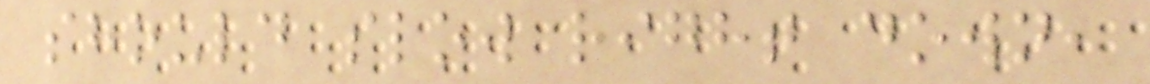should slow right down,
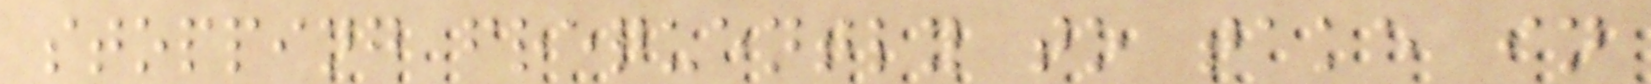stopping frequently to take in
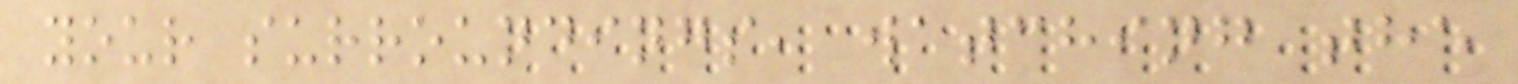your surroundings, watching the
